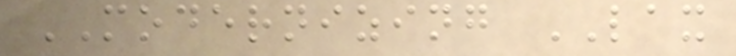MODERNIZING LAX
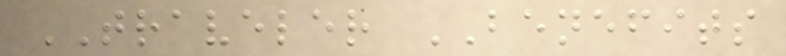TRAVELER BENEFITS
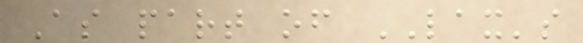As part of LAX's
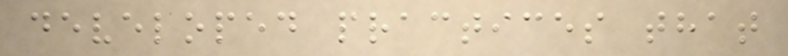developed practices that
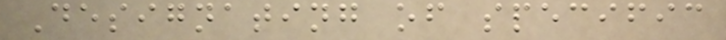Designating of specific
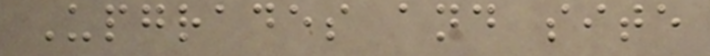Upgrades and site
